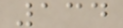134
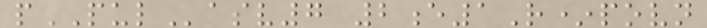pPULasv7 2e1R*povn
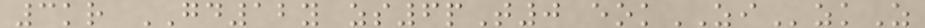3kr GD12y zs6pT0 eokZIzkZ
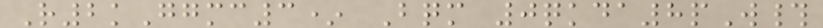R2kGgmc3* Bqm 0qkda8pW#
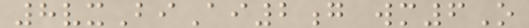8vxBiAi2g wm6O
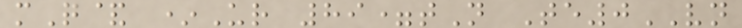mQ& *Ur 89=tN Te0VN
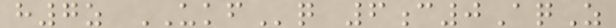h7z UKFq 6c0AqZ
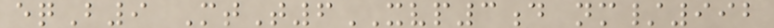eqB9 MtT6XVP3d nm/992
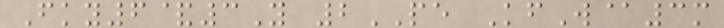Fky6&3Y 2PE KfW@3m
